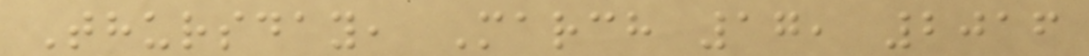Thursday, March 17, 2016
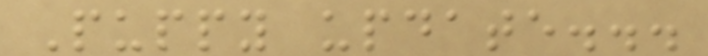Puppy update...
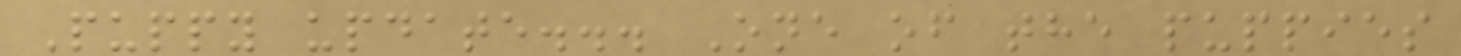Puppy update... One of the puppies
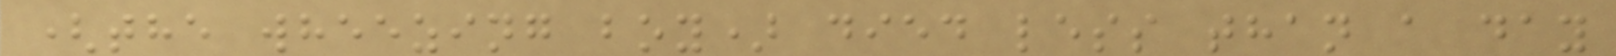(the wheezing boy) died less than a day
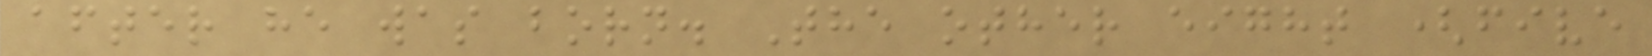after he was born. The other eight (five
